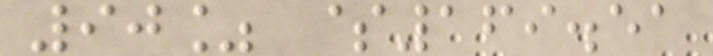90% $169.51
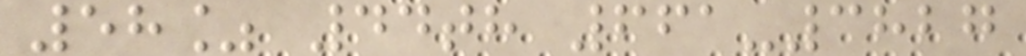58% 44th 661-3827
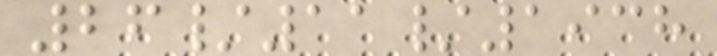26/11/1938
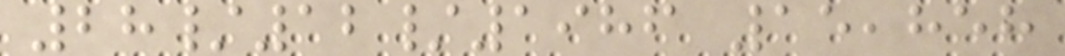28/12/1986 15,858
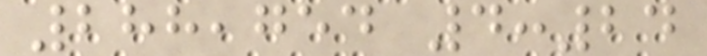288,754 4:24
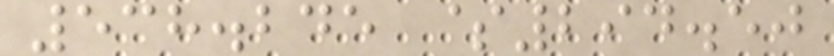538.245 $294.50
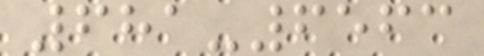681-6563
